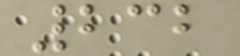232
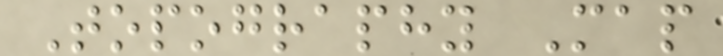Topography Map
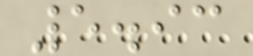5.93
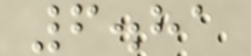6.81
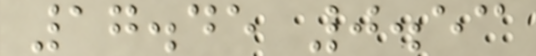17.45 0.53
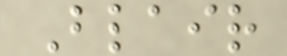Blair
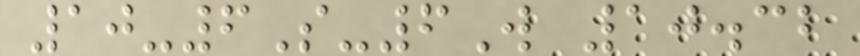10-6S-6W 10.32
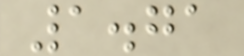1.71
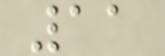11
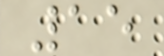15
